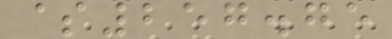$257.75
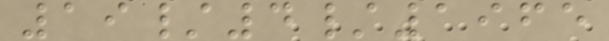19/4/1965
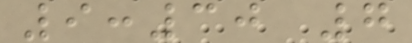9:30 7
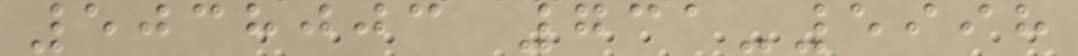5038003 731-5998
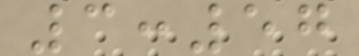3:57
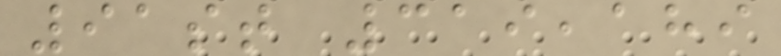91st 319,189
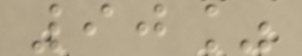90%
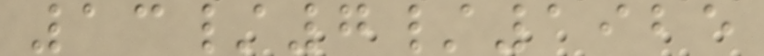13/7/1925
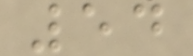54
